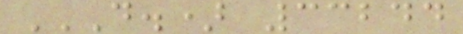D.) 33244
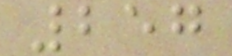257
